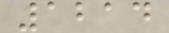1214
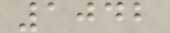1042
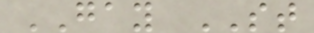GAY ST
